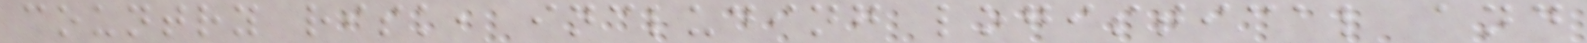country risk, including logistical and
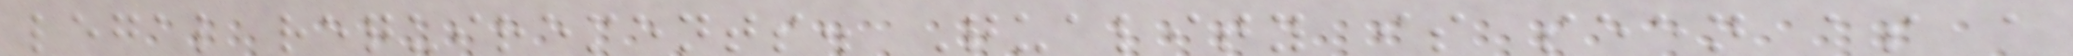legal requirements. Quality is seen as a
